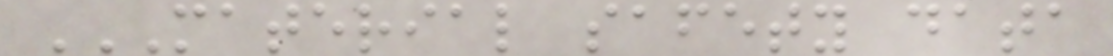MATERIAL SAFETY DATA
